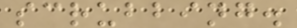scrubbing.
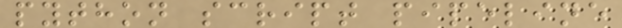python script pipeline
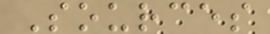Sources
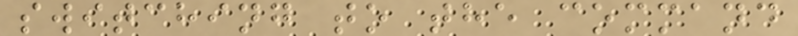switching to the command
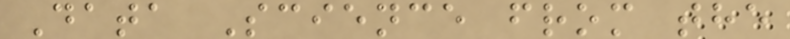Data Science from the
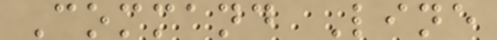Command Line
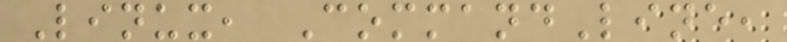Linux, CommandLine,
